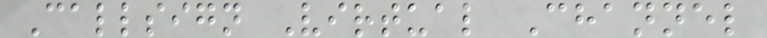Callsign Virtual Channel
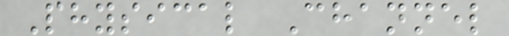Physical Channel
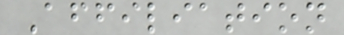Affiliation
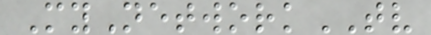MyNetworkTV
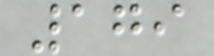179
